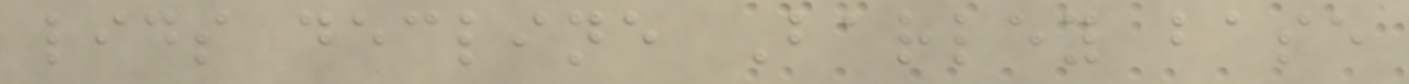lids decline Barley base
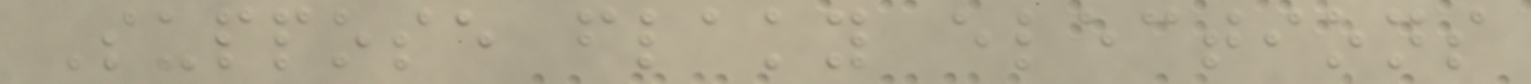Suppose flaky elections
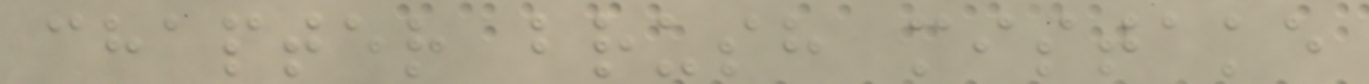chapter brush mistake
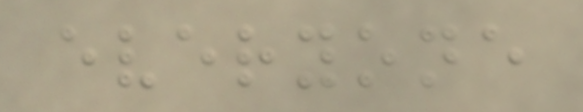everyone
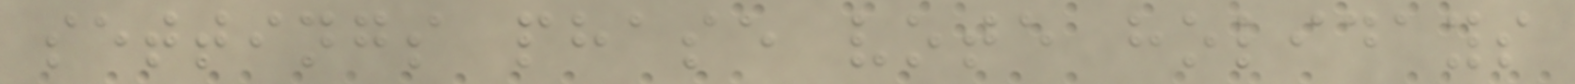settings phase vote holidays
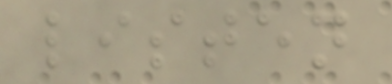listen
